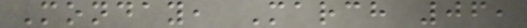Monday, March 06,
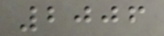2006
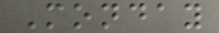Monday
